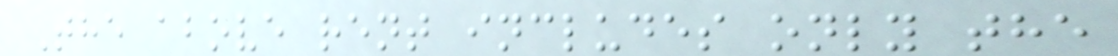The above rent includes only the
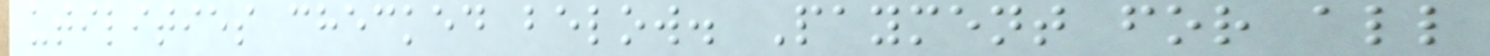utilities checked below. Payment for all
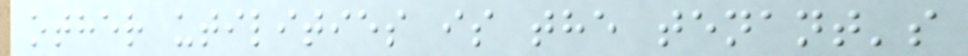other utilities is the tenant's
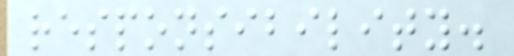responsibility.
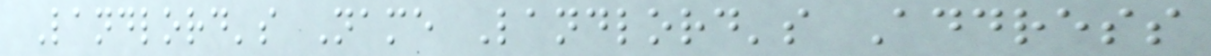Landlord's Name Landlord's Address
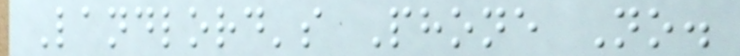Landlord's Phone No.
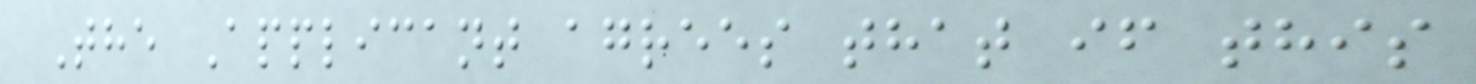The Applicant agrees that if this
